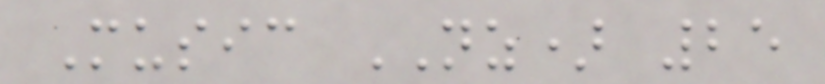Music NZ) 25
